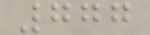777
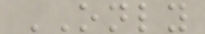ONLY
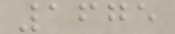1675
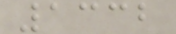1332
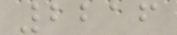2216
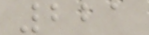221
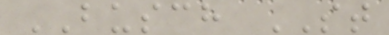BUSCH ST
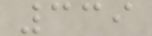339
